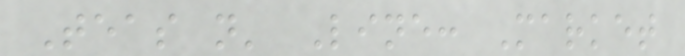Teas n' Line: Market
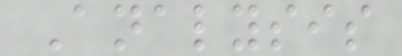Analysis
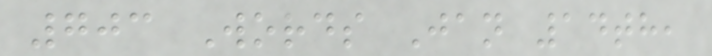703 Words Jan 14th,
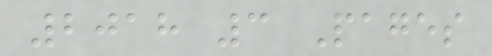2018 3 Pages
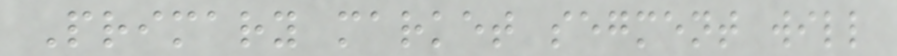Primary market segment will
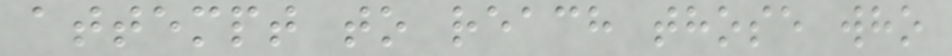attempt to reach those who
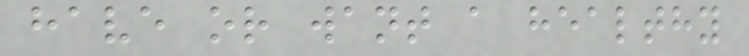have or want a healthy
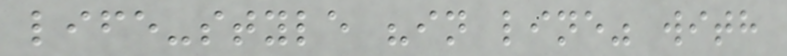life-style "in line" with
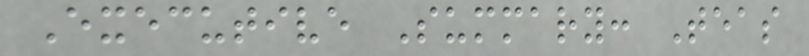Executive Summary: Teas
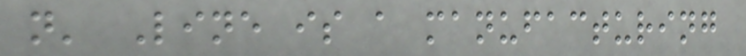n' Line is a manufacturing
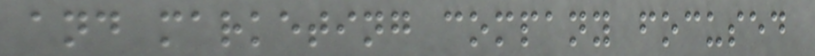and marketing company focused
